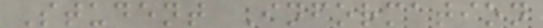Student Information
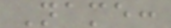Name:
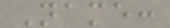Name:
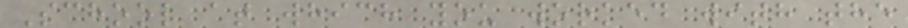School at which you worked with the
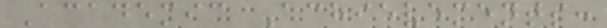Academic Achievements:
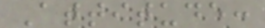Attitude:
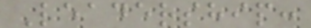Leadership:
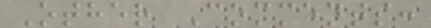Other Comments:
